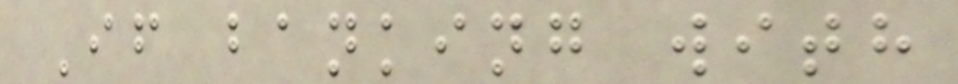If banking with
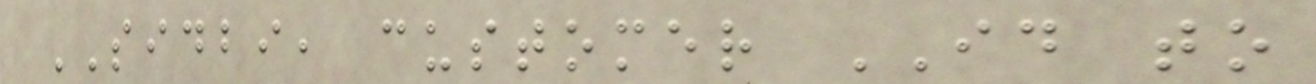SIDBI, customer ID to
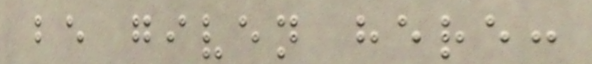be given here:
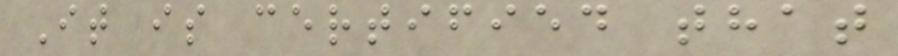It is certified that
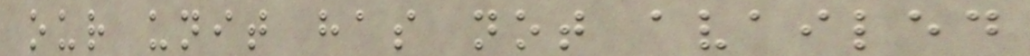our unit has not availed
